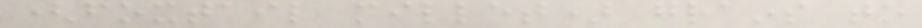(foxtail millet) grains to
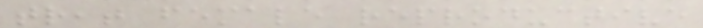treat female reproductive
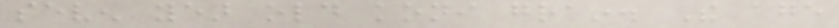seven year old koni grain. The age
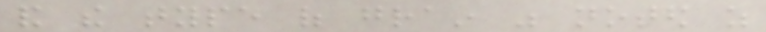and the type of grain was noted as
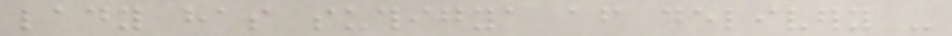lady has suthigya after delivery -
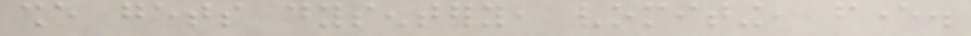she gets dysentery, vomiting, fever.
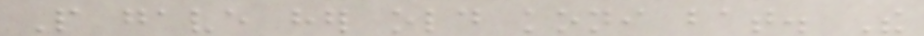People gave her old koni bat. The
